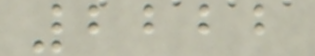2222
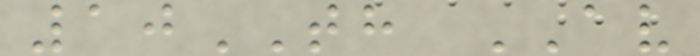10TH AV
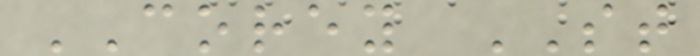COREY ST
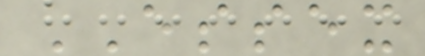ESSEX
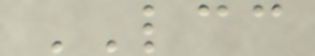LCC
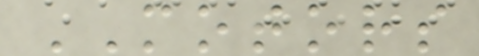MOTORS
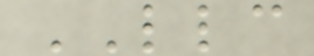LLC
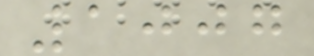1007
